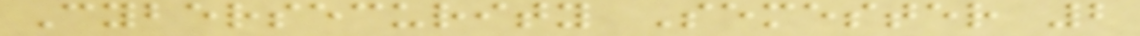Cybersecurity Semester 2
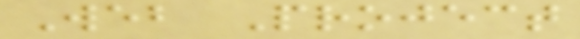Web Project
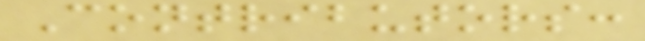Contributors:
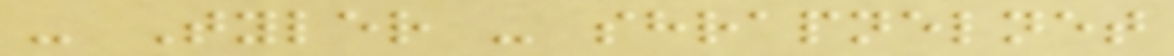- Tyler - shrapnelnet
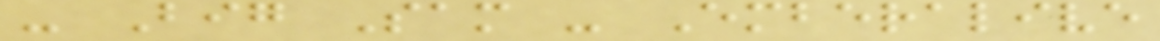- Big Sam - Emberalive
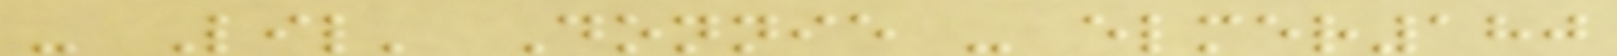- Lil' Donnie - elmer180
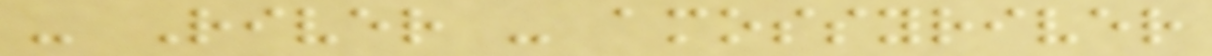- River - amossyriver
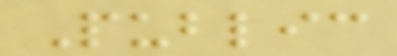Public
